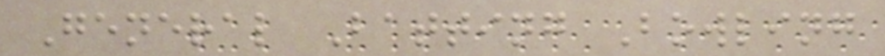General Batting Bowling
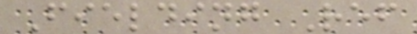Fielding Ref
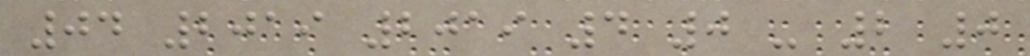04 2019 2019 4 0 - 2 0
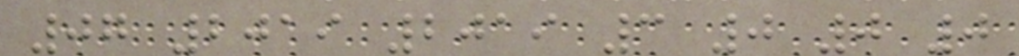07 2019 2019 3 0 0 0
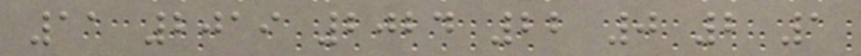11 2019 2024 22 0 2 1
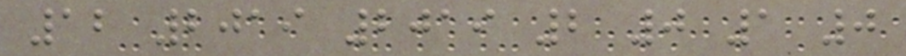12 2019 2019 2 0 1 0
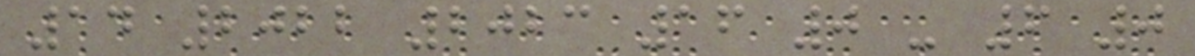14 2022 2023 16 0 - 6 0
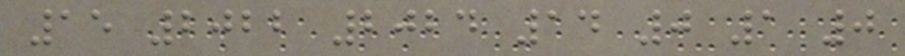15 2022 2024 14 0 1 0
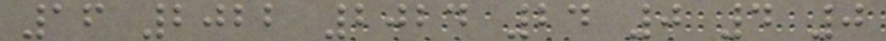16 2022 2024 24 0 4 0
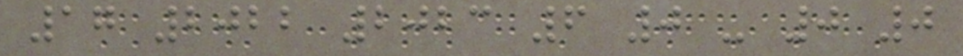17 2022 2023 6 0 - 0 0
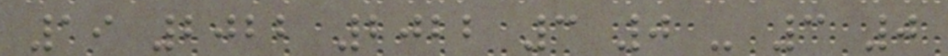19 2022 2022 3 0 - 3 0
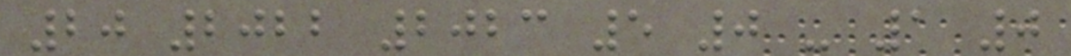20 2022 2023 5 0 - 1 0
